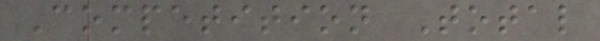Competition Total
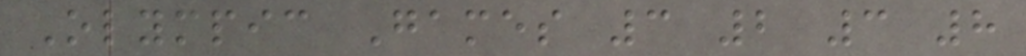Olympic Games 3 2 3 8
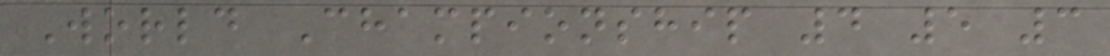World Championship 4 5 3
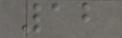12
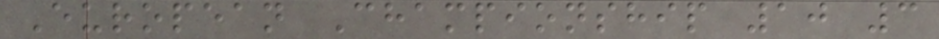European Championship 10 3
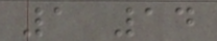1 14
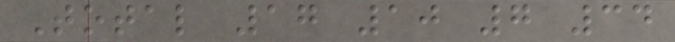Total 17 10 7 34
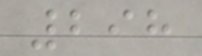298
